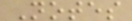Notes
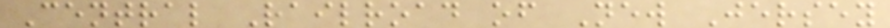Central Railroad of New Jersey
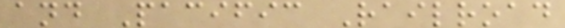and Pacific Railroad
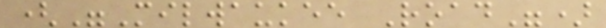("Milwaukee Road")
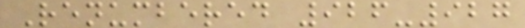Renumbered 926-927
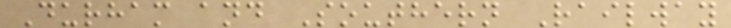Durham and Southern Railway
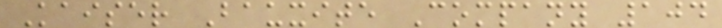Kaiser Bauxite Company 104
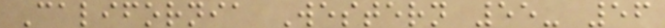California Western 55- 56
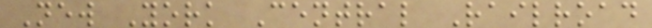New York Central Railroad
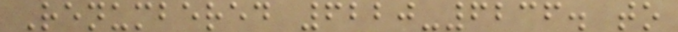Renumbered 6220-6236. to
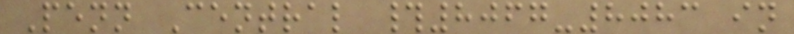Penn Central #8067-8083 in
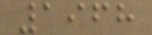1968
